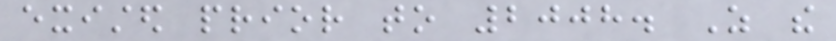existed prior to 2008. As the
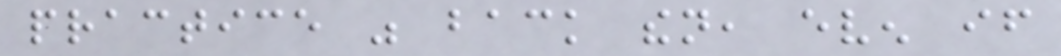practice was back then, even if
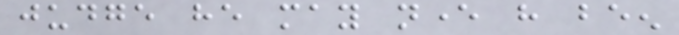judge he may never have been
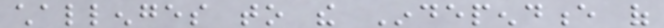challenges to the Independence of
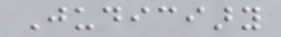Judiciary
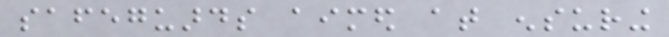safeguards aimed at ensuring
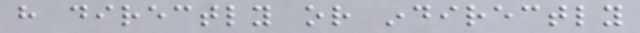have directly or indirectly
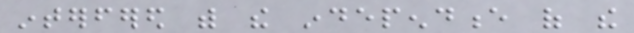interfered with the independence of the
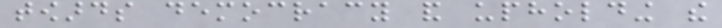towards democracy and upholding the
